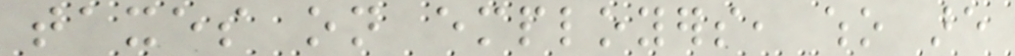taxes on employers, who are
